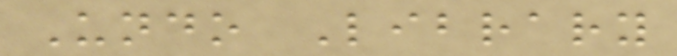Undo Library
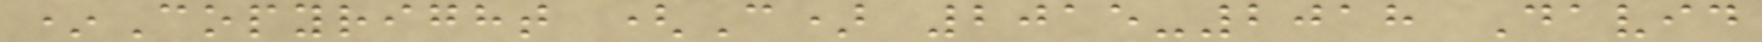*Copyright (C) 2015-2018 David
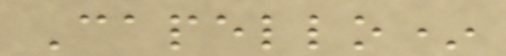Capello*
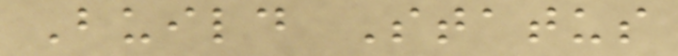Build Status
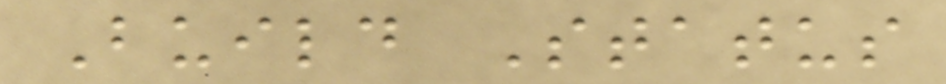Build Status
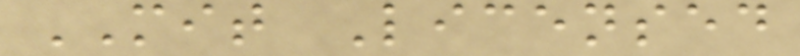MIT Licensed
